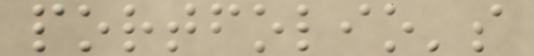portfolio's
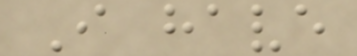I have
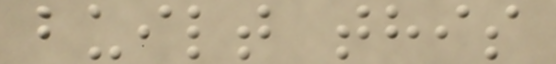built this
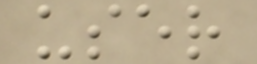user
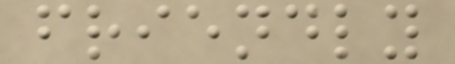friendly
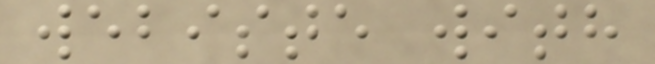webiste with
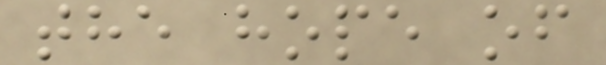the hope of
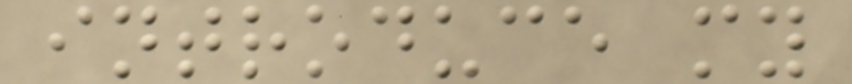introduce my
